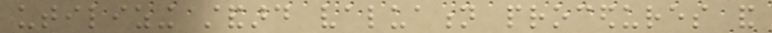utilizing standard valuation procedures and
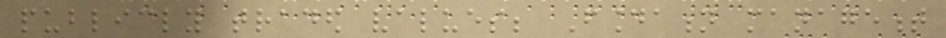publicly traded values; Foundation management
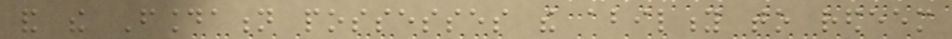and the Foundation possesses the ability to redeem
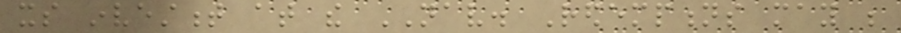its investment at the NAV. Redemptions may be
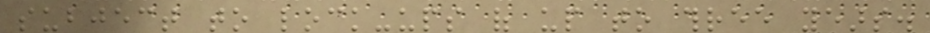subject to lock-ups of up to three years.
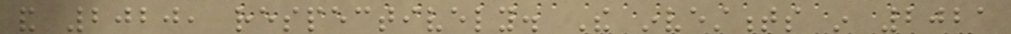and 2020, respectively. The investments in 2021
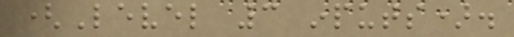(Level 3 inputs).
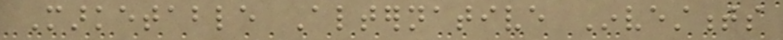Marketable Alternative Investments
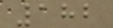182
